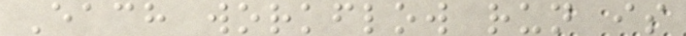Each workflow run is
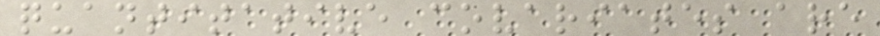quantitative covariates are
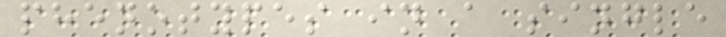phenotypes in a single
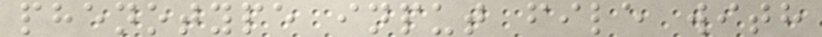phenotype input file with
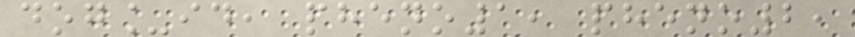dog_id, pheno1, pheno2,
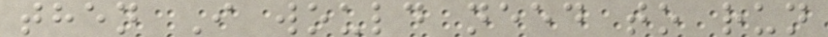then I would need to run
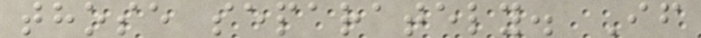those separately. If
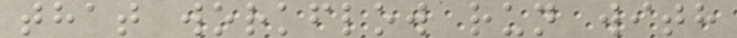that workflow run with
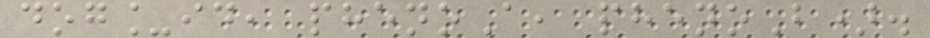dog_id, phenoA, phenoB).
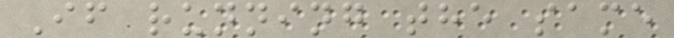If running the same
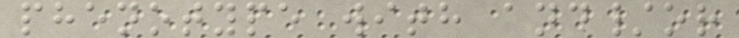phenotype with and/or
